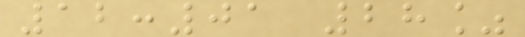12:01 28%
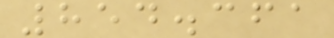854.361
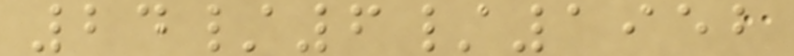24/6/1952
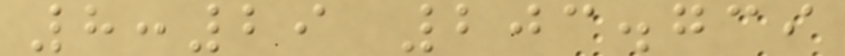8:29 203.739
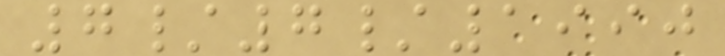7/7/1990
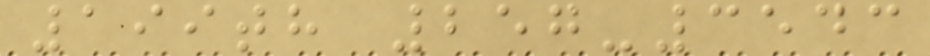199th 257-3543
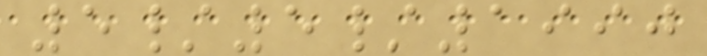5/5/1990
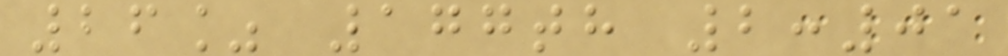26% 177th 2:01
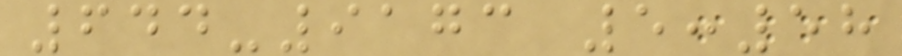644-9173 5:58
